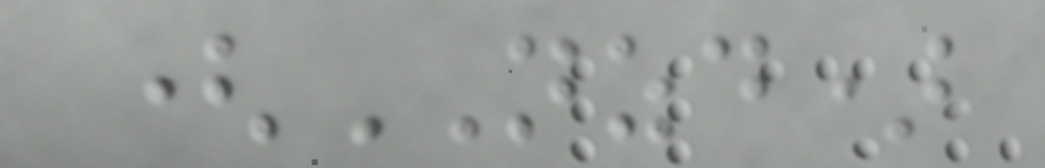(NZD)
